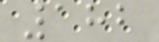182
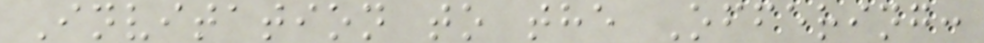Invitation to the Offering:
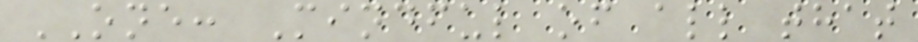ONE: Mindful of all that
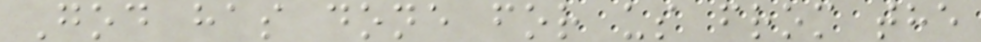God has done for us from the
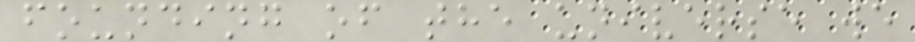founding of the universe we
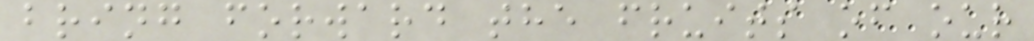bring forward the fruits of our
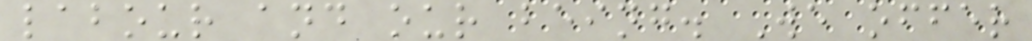labour and our being. We offer
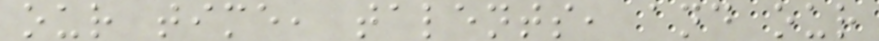our time, talents, and our
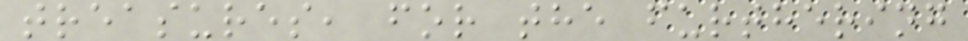treasures, for the furthering
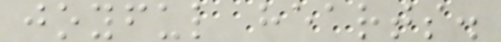joyful hearts.
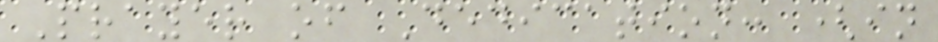Prayer of Dedication: (in
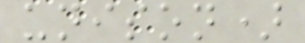unison)
